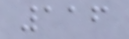116
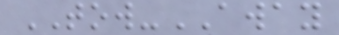TOW-AWAY
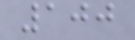100
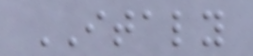ITALY
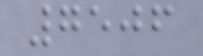7506
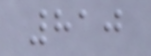810
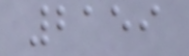2159
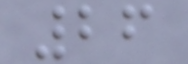26
